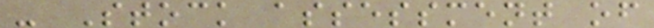- Stock assessment of
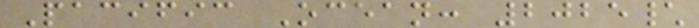Pacific Ocean: 2025\
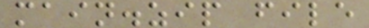main.zip file
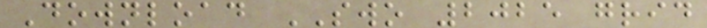Download SWO 2025 grid
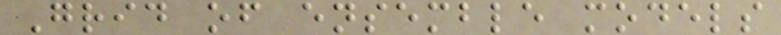Grid of ensemble models
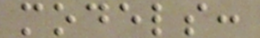models:
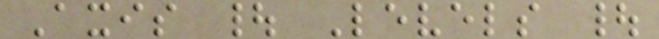Axis | Levels |
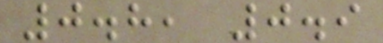0.8, 0.9
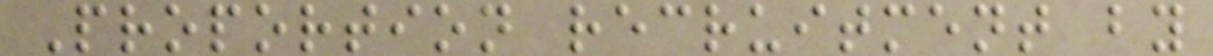Proportion recruitment by
